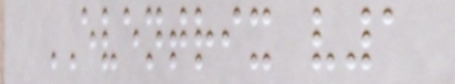EVENTRIX v1
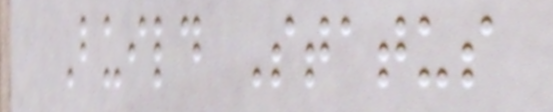Build Status
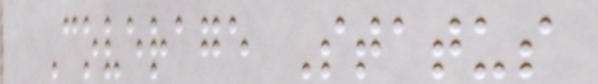Coverage Status
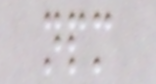npm
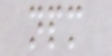npm
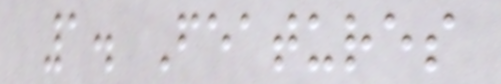1. Features
